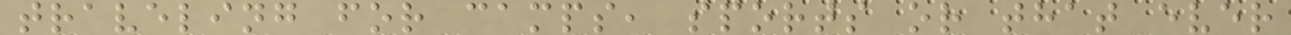traveling for camps, sports or that ever
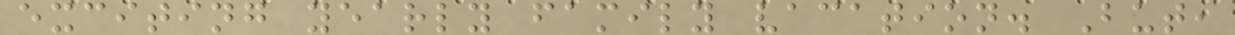exciting yearly family vacation. But,
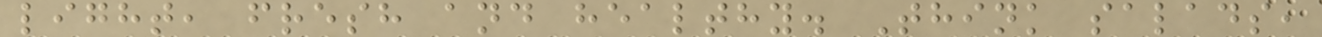light, fresh and healthy. Think salads,
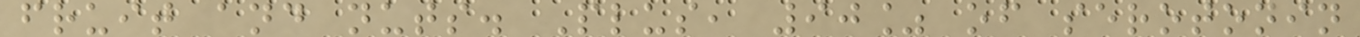fruit and nuts. Plus, 90% of serotonin
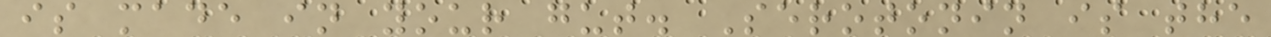is made in your gut. Serotonin is the
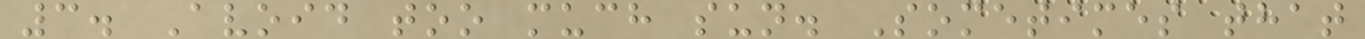3. Avoid too much sun. Sometimes that
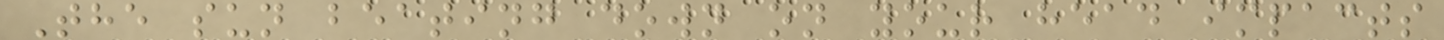The sun beating down on your head impacts
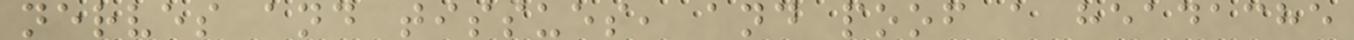nerves and tissues, and poof a headache
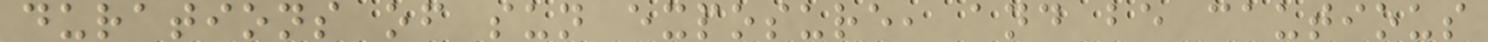durations of sun exposure, and be cautious
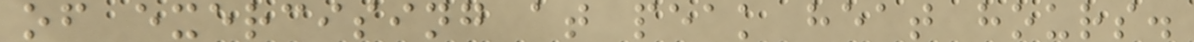of exercising at peak heat hours.
